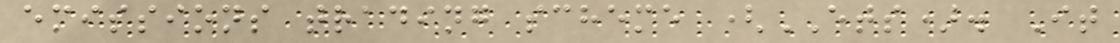emissions trading scheme (ETS). It
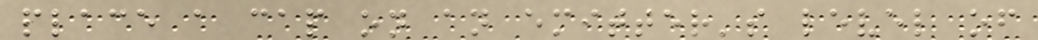place a cap on an emitter's level of
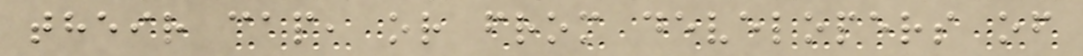their cap, or from developers of
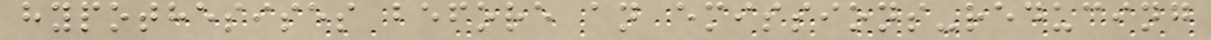hypothesises before an emissions-reducing
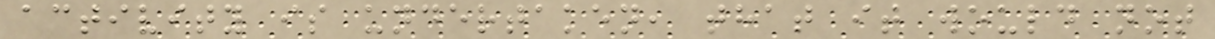activity is undertaken, that it would not
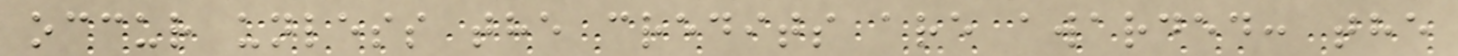occur unless the credits are awarded: the
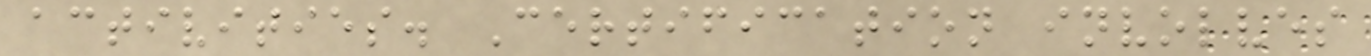activities. Certification involves
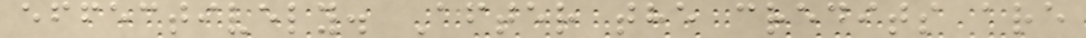effectively. After the credits are
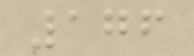176
